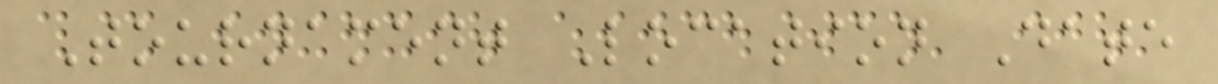Tournament Location Date
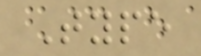Type
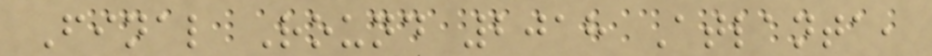Final Round 2018 Atlanta,
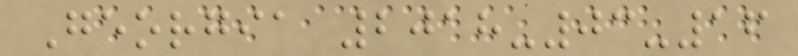Georgia 2018-03-16
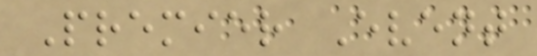Premier Event
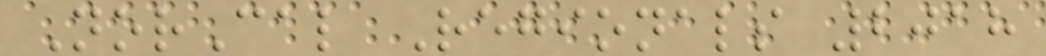NorCal Regionals 2018
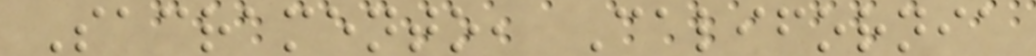Sacramento, California
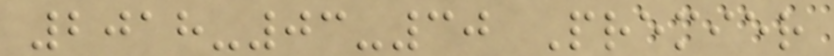2018-03-30 Premier
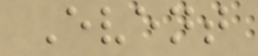Event
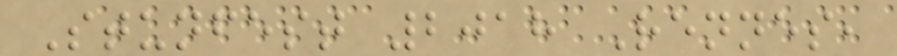Stunfest 2018 Rennes,
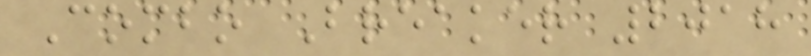Combo Breaker 2018
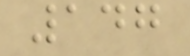147
